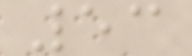53
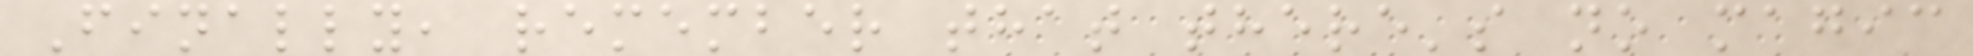Finally, remember that there's no magic
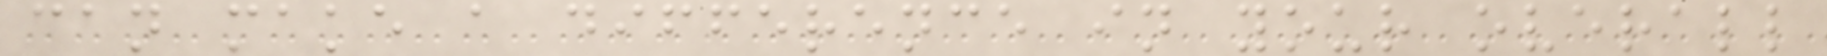can make a difference in your overall
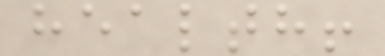health!
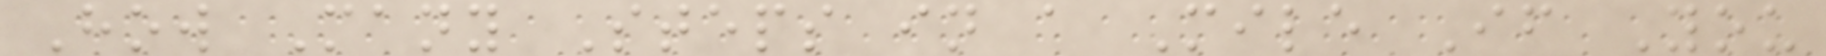How Many Steps in a Mile If You
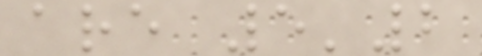are 5'2
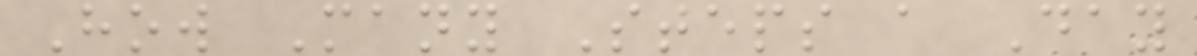How Many Steps a Day
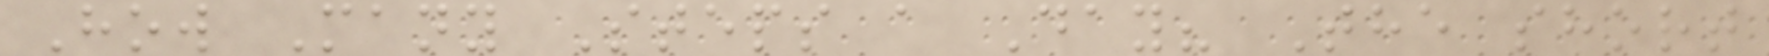How Many Steps a Day? The short
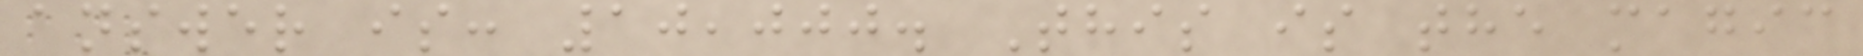answer is: 10,000. This is the magic
